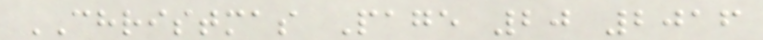CHRISTMAS Page 20 2016
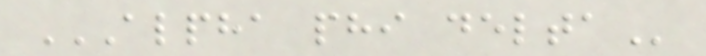ALPHA PHI DELTA
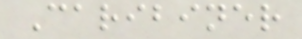Caribiner
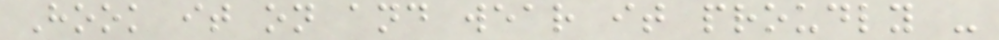Hook it on and wear it proudly -
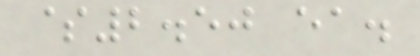$2.50 ea.
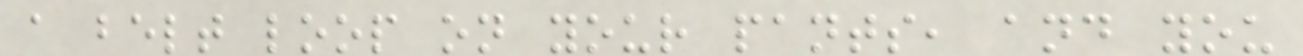a belt loop on your pants, and you
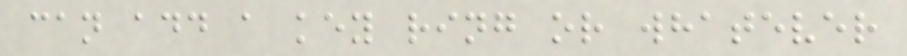can add a key ring or whatever
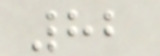82
